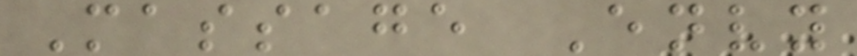Massage Envy
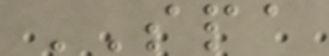SPA
